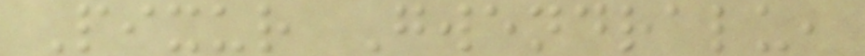Pixur Gwendralu,
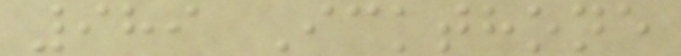989 Ickthone
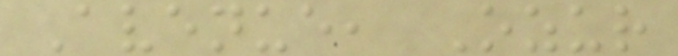Avenue, Ozur
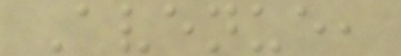Avenue,
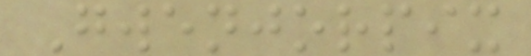Gwenjorpix
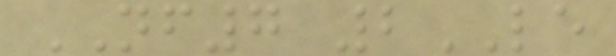NF7 2LE
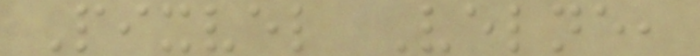Pixvel Velne,
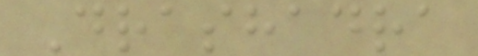Drashadra
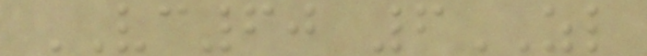VC60 6ZL
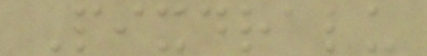Pixdralu
